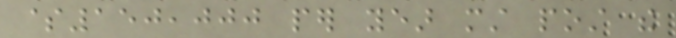$150,000 per year must post the
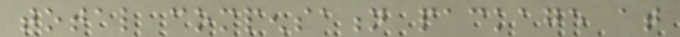total compensation package at
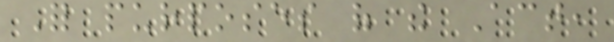For purposes of the Act,
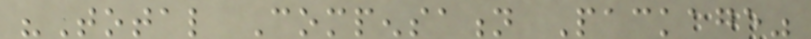"Total Compensation Package"
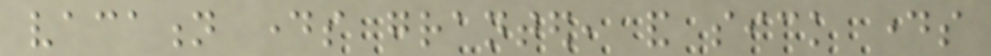vacation days granted, and sick days
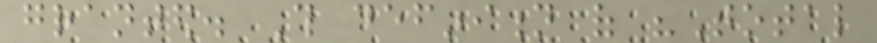granted. This definition of "Total
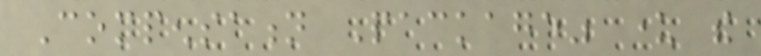Compensation Package" under the
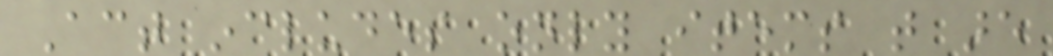Act includes only items that are
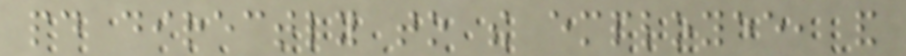paid directly to the employee, and
